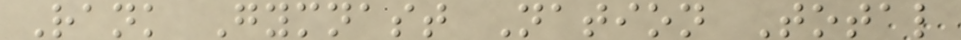Rank Gymnast Nation Total
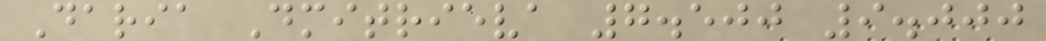Daria Dmitrieva 7.500 9.000
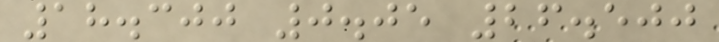18.300 0.05 26.500
